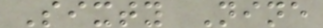Sixty Nine
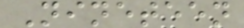Nineteen
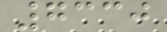7330
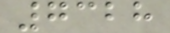7328
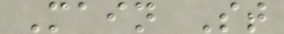Main St
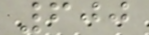600
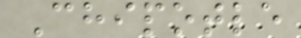Chipotle
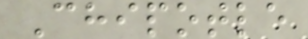Chipotle
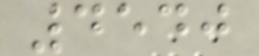4540
